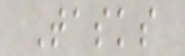Tasks
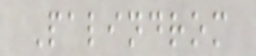Palindrom
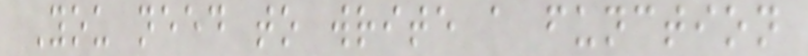You need to write a function
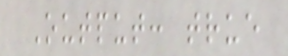Output: true
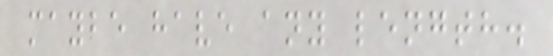maybe have any length.
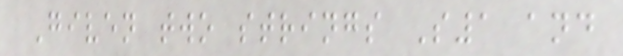Given two strings S1 and
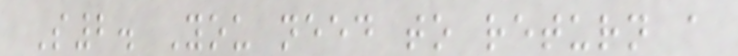S2. You need to return a
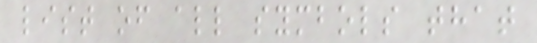list of all symbols that
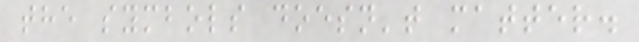the symbols doesn't matter.
